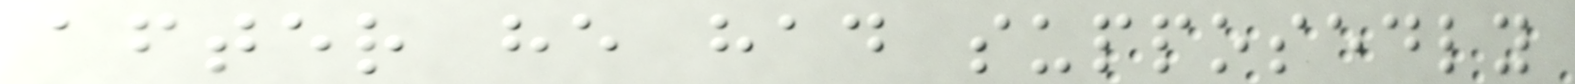after he had supposedly
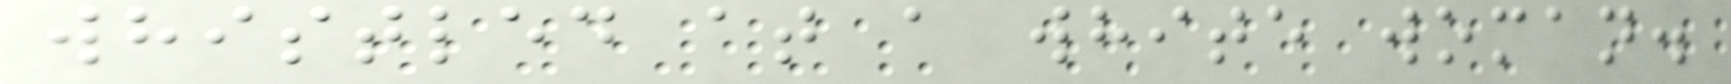whistled at a white woman.
